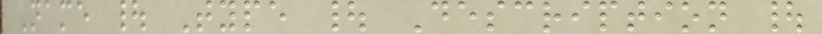Name | Type | Description |
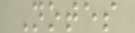Notes
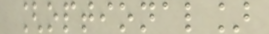[optional]
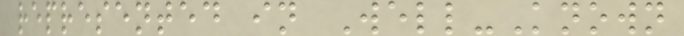represented in Well-Known
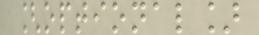[optional]
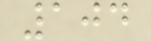104
